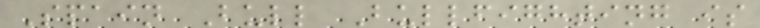Spain Bull Bullfighting is
